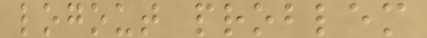logout problem
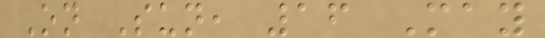On Sun, 16 May
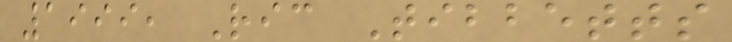1999, Ric Tibbetts
